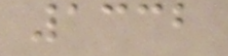1332
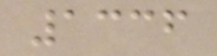1336
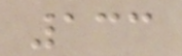133
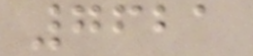7621
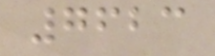7623
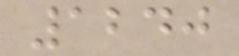1240
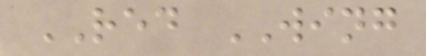RED WING
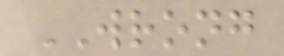WRONG
